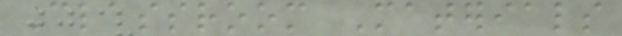Classroom Materials
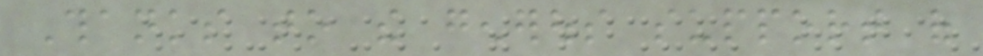Thanks to the generous support of
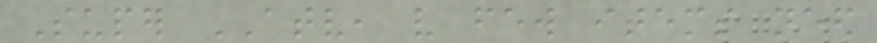Super ATV, very few items need
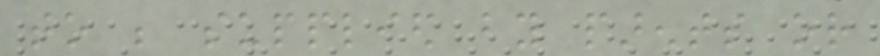to be supplied by parents or
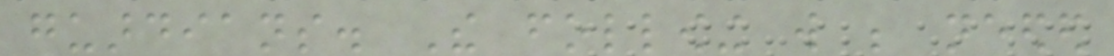guardians. The following will be needed
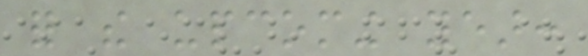for the upcoming year:
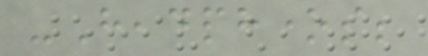-Headphones;
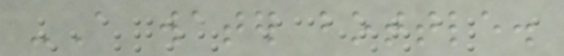-A water bottle.
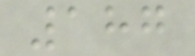187
